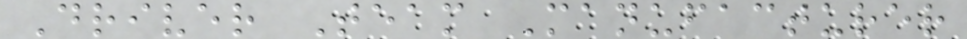Driver Team Manufacturer
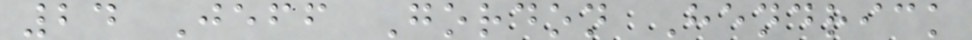24 Jeff Gordon Hendrick
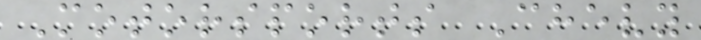Motorsports Chevy
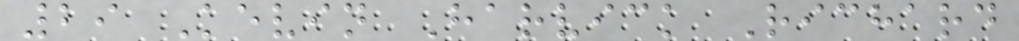29 Kevin Harvick Richard
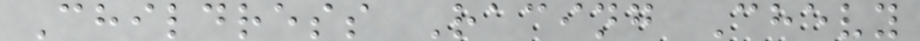Childress Racing Chevy
